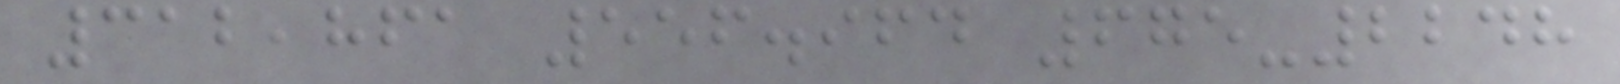312,861 556.964 675-2248
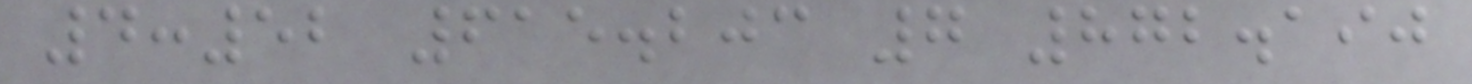4:52 615.203 7 872.190
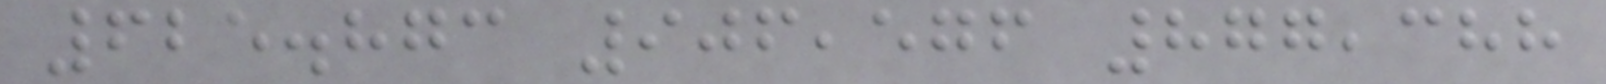625.873 906,576 877,388
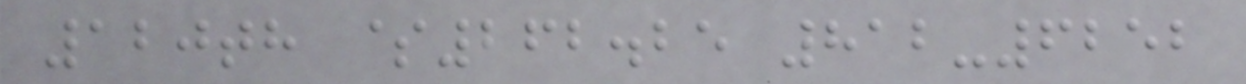120th $262.25 812-6252
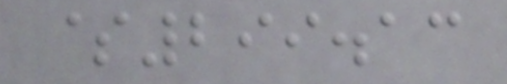$299.13
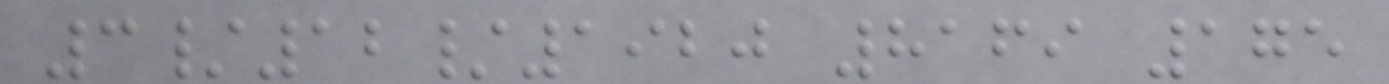3/12/1920 8169 175
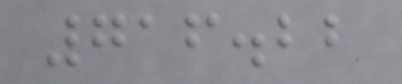716.22
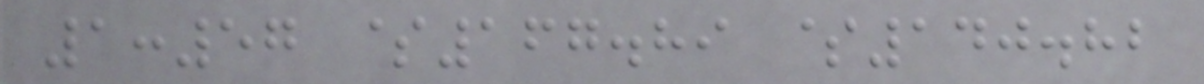1:57 $167.89 $140.82
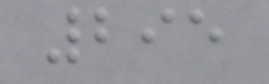295
